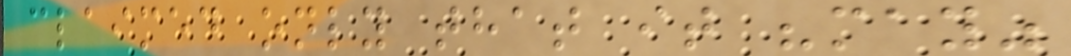claimed only that it "may"
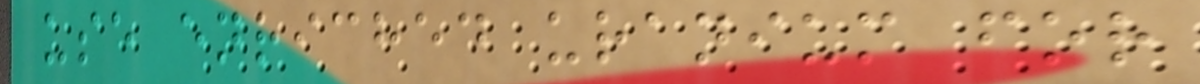use enriched uranium for
